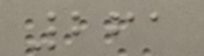261
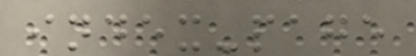index-page
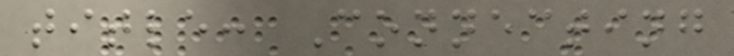title: Connecting
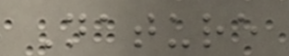Nature
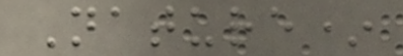Nature*
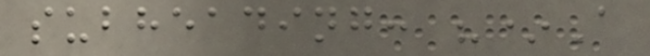subheading: "*A
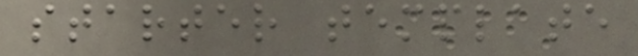starter template
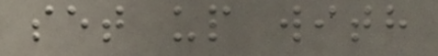set up with
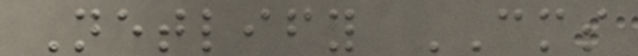Netlify CMS
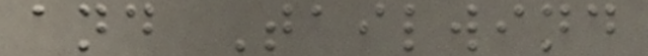and Tailwind
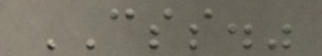CSS."
